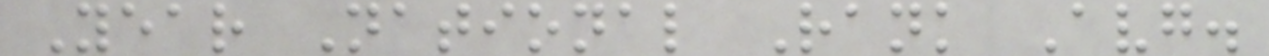Year National Rank Avg.
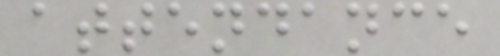attendance
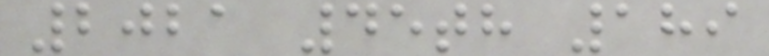2021 45th 189
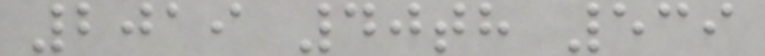2019 40th 539
